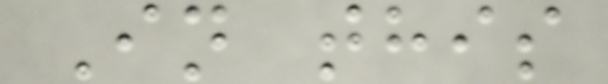In this
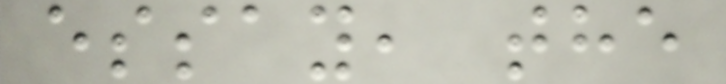essay, the
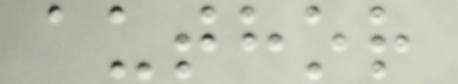author
